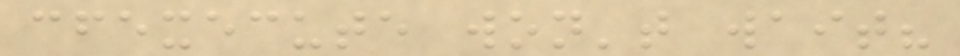cfexecute won't wait?
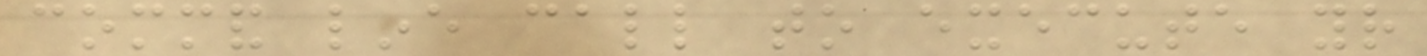command line call to execute your
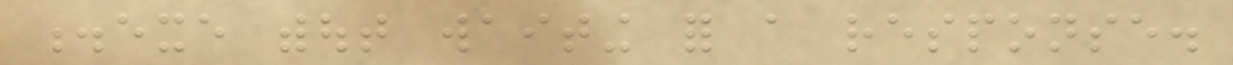.exe without waiting for a response.
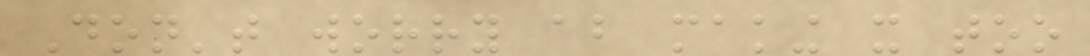Don't worry about making it too
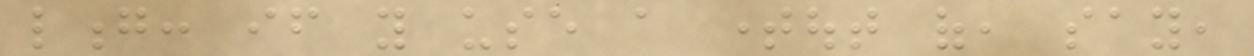long: if you use a timeout of, say,
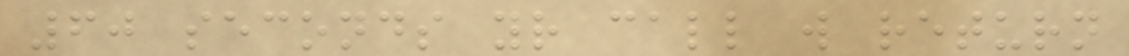60 seconds your call will return
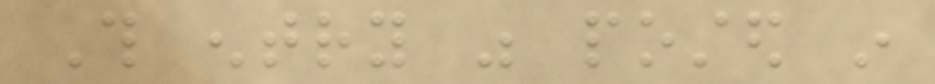This entry was posted in
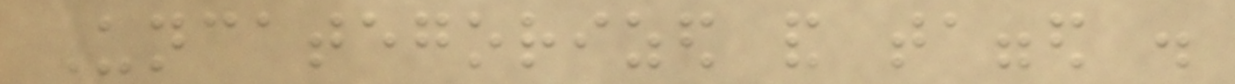Uncategorized and tagged .
